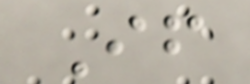If
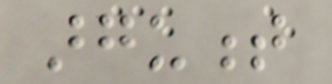argument
